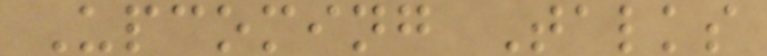Upcoming Talks
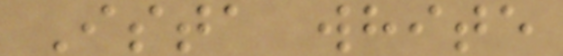Ista white
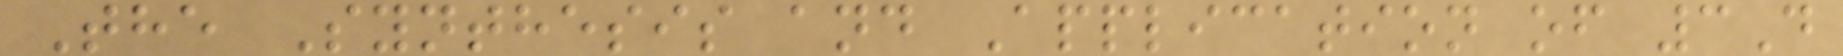The Synthesis and Application of 3D
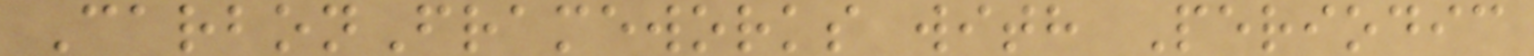CarbonFrameworks with Periodic
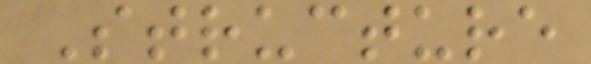Structure
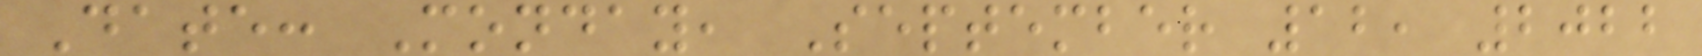Date: Monday, September 12, 2022
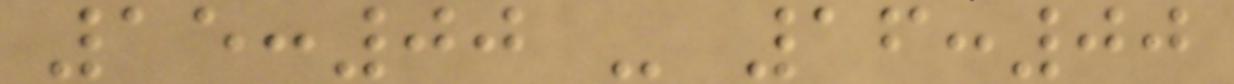15:00 - 16:00
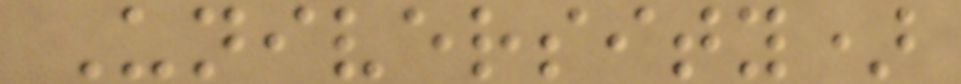University)
